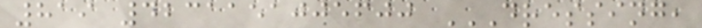819 4231151005600 DRESSING,
